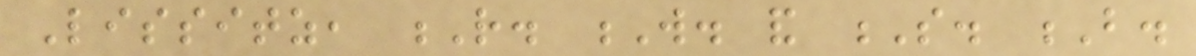Lissitz, R. W. and S. B.
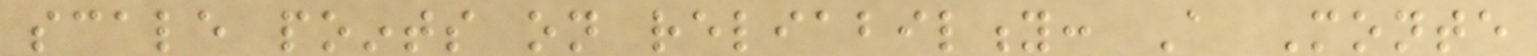scale points on reliability: A Monte
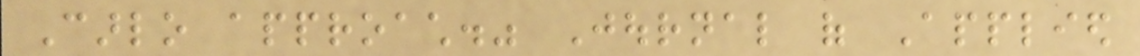Carlo approach." Journal of Applied
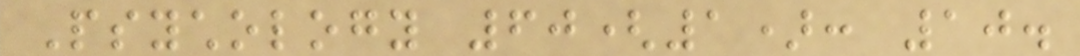Psychology 60(1): 10.
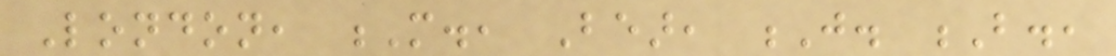London, M., Bear, J. B.,
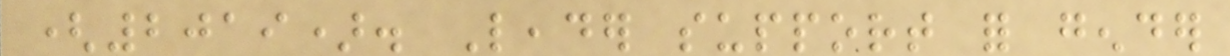(2019). Leader support for gender
